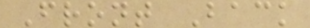Front Back
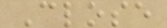Close
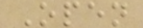Open
